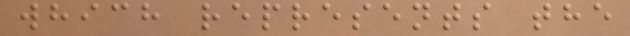which represents the
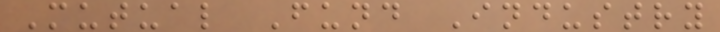Mutual Fund Industry
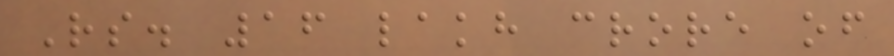Rs. 16 lakh crore of
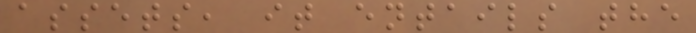assets, it entails the
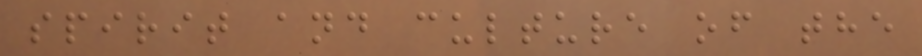spirit and culture of the
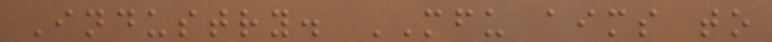Industry. MFU aims to
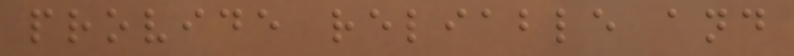provide reliable and
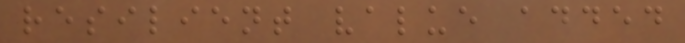resilient value added
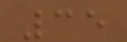35
